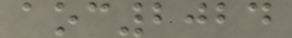aoc2024
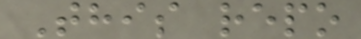This repo
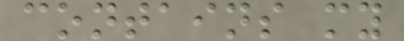contains my
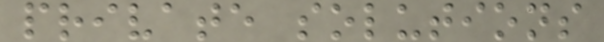private solutions
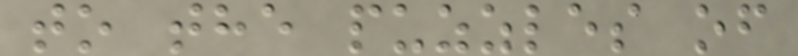to the puzzles of
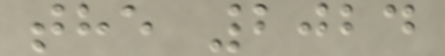the 2024
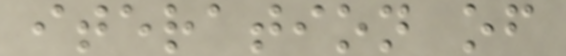iteration of
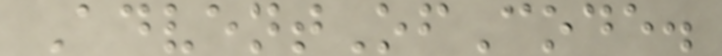AdventOfCode.
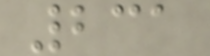231
